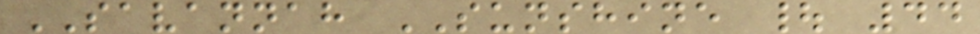SAVANNAH SUNSHINE | 44
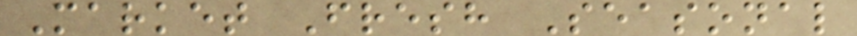Market Fresh Seasonal
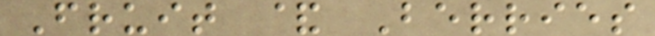Fruit & Berries
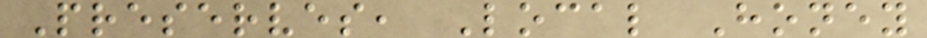Preserves, Local Honey
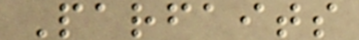Parfaits
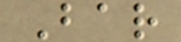Bar
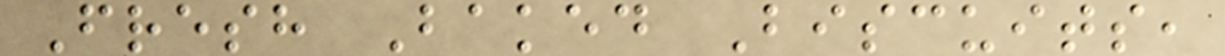Fresh Baked Biscuits,
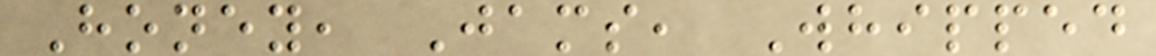Honey, Jams, Whipped
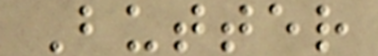Butter
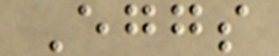Eggs
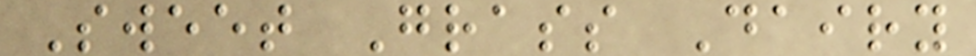Sweet Grass Dairy
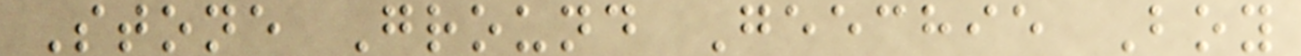Stone Ground Geechie Boy
